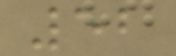52
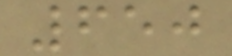650
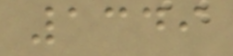1349
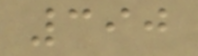390
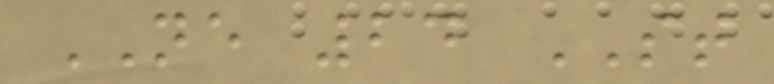NE 24 ST
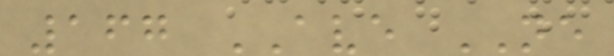167 AVE NE
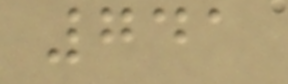741
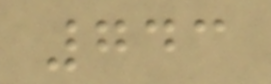743
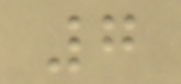7
